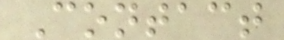Contact
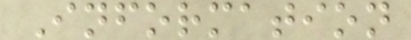Information
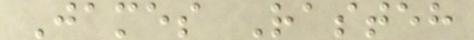James Rasteh
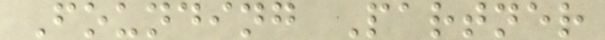Founding Partner
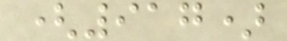(917)
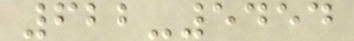622-5454
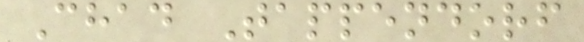Chad Tappendorf
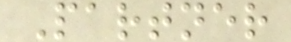Partner
